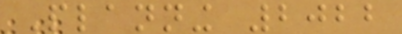Planning 2022
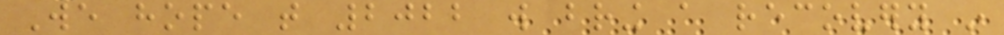We hope that 2022 will bring a recovery in
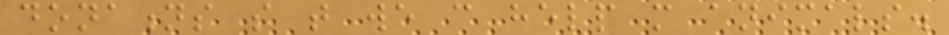donations so that we can help more animals.
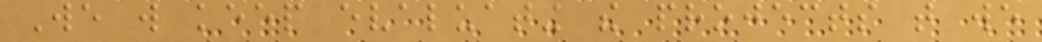We will keep evaluating the projects that we
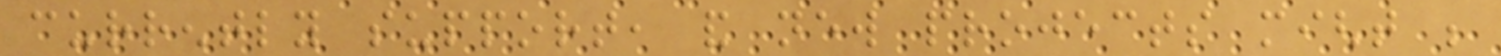currently support, and new projects might be
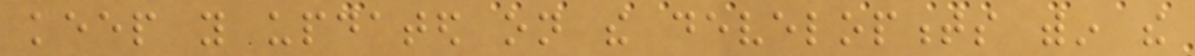keep you updated on the developments within the
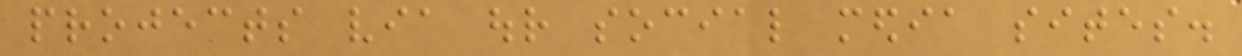projects via our social media sites.
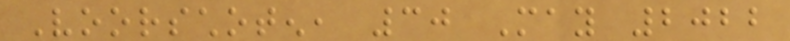Voorschoten, 30 May 2022
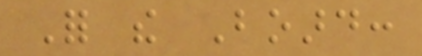For the Board:
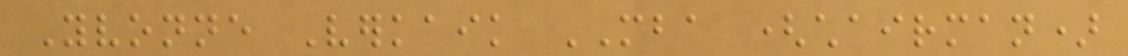Yvonne Verkaik MBA (chairman)
